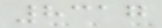8317
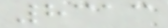8313
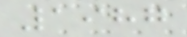1987
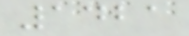1421
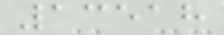13518
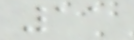11
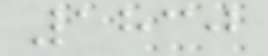1830
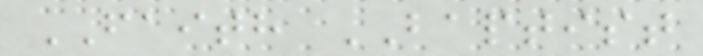FAITH BAPTIST
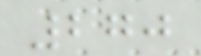270
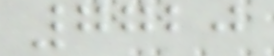7720
